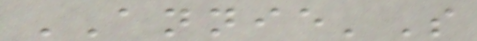ANNIE'S
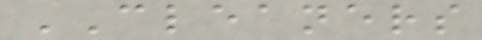CLEANERS
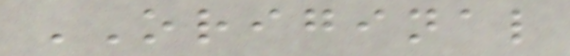ORIGINAL
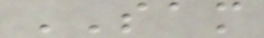SAM
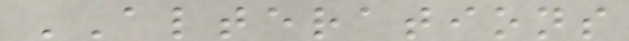ALTERATIONS
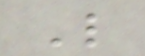L
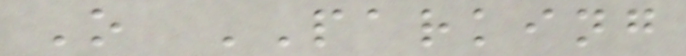O PARKING
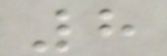8
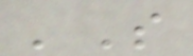'S
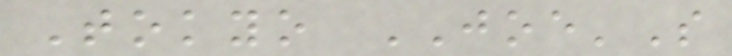Tokyo JOE'S
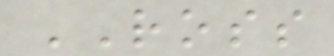ROSS
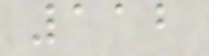112
